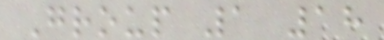Group 1 18
